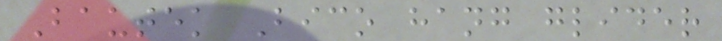Bautek Bico hang glider
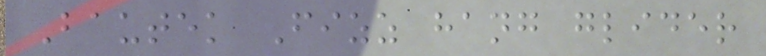Bautek Fizz hang glider
